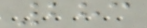283
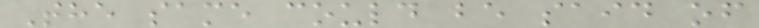The same could be said of
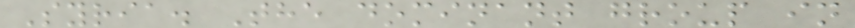Syria. The dominant group in
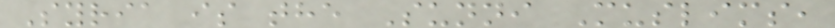Syria is the Sunni Muslims,
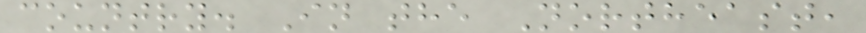country. In the Northeast,
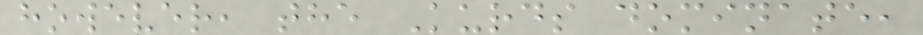however, the Kurds dominate,
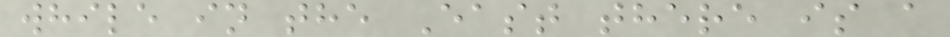while in the East there is a
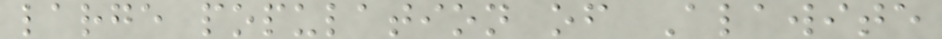large population of Alawite
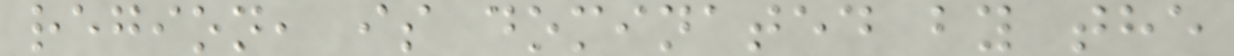region, is dominated by the
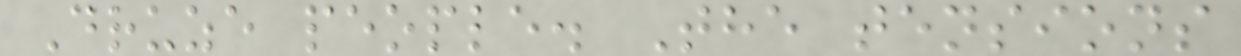Druze people. The tensions
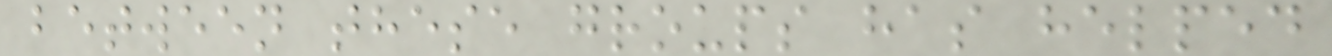between these groups has helped
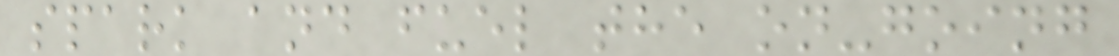spark and fuel the on-going
